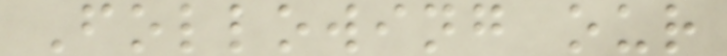Following our
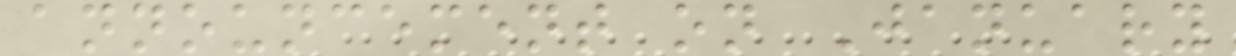announcement on January
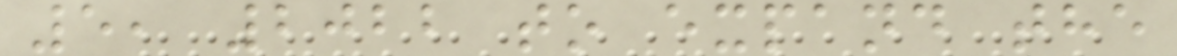5, 2022 to expand the
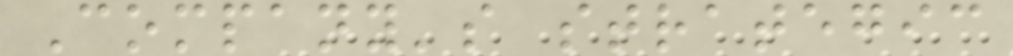Company's strategic
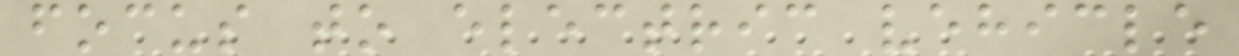focus to electric vehicle
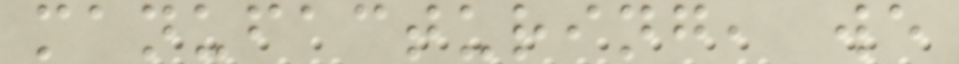manufacturing, we
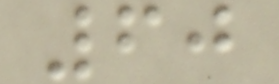60
